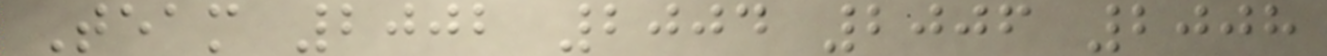Team 2002 2004 2006 2008
